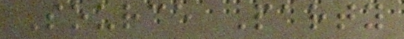Source Party
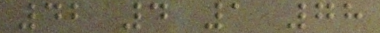42 4 1 78
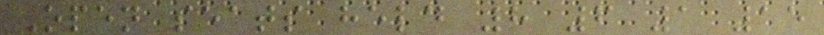Open seats held 8 6 1 15
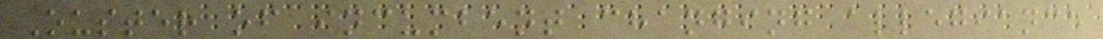Ouster of incumbent changing allegiance
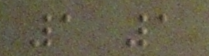1 1
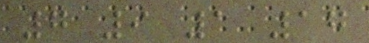7 9 1 17
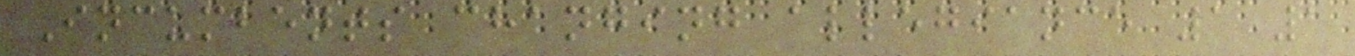Incumbents changing allegiance 1 1
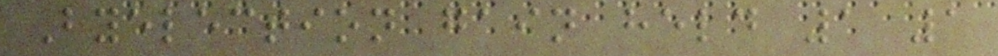Byelection gain held 1 1
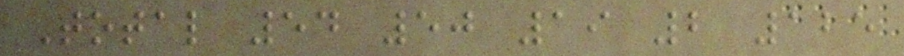Total 54 50 19 2 125
